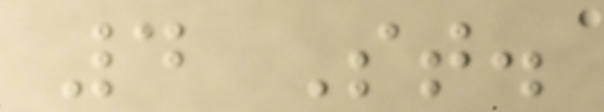4 St.
